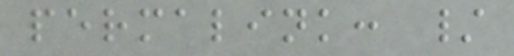permalink: /
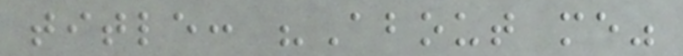title: "About me"
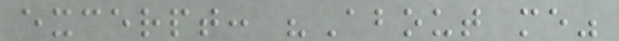excerpt: "About me"
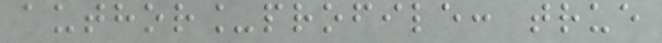author_profile: true
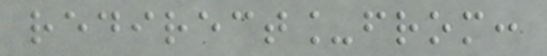redirect_from:
